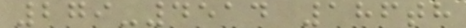279-4514 186th
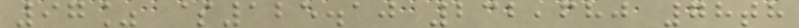97% $125.10 232,680 78th
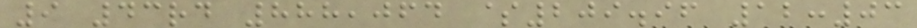9 43rd 888,064 $209.96 12:03
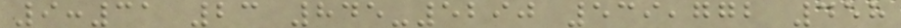9:31 23 845-5290 539,772 458
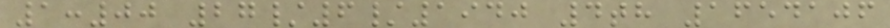1:00 27/6/1940 4th 1654106
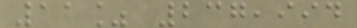11% 237,994
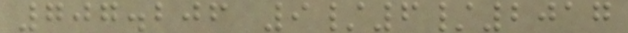707.206 9/6/2017
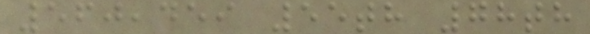560,459 55th 78th
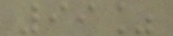99%
